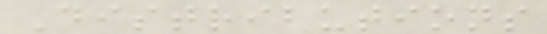Distributions
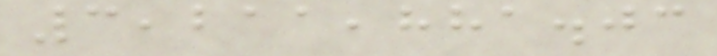3,211,881.03
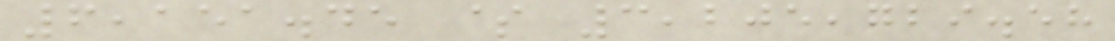6,151.45 $ 3,205,729.58
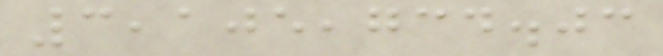3,105,734.03
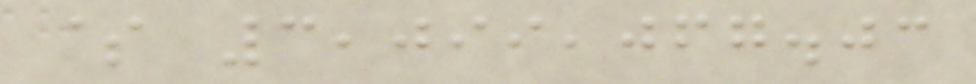$ 3,099,067.03
